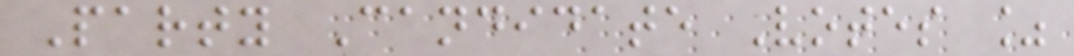Party Candidate Votes %
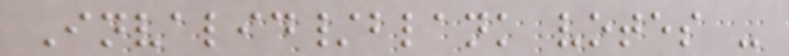Invalid/blank votes -
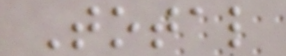Total
